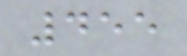455
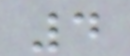4
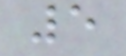5
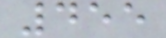455
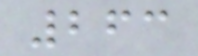263
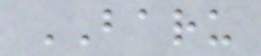BARU
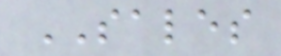SALES
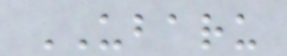UBARU
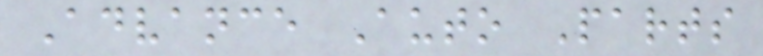Advance Auto Parts
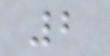2
